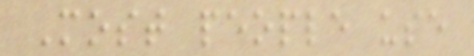Most people use
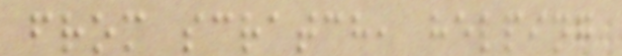from scratch, helping
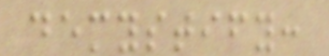demystify:
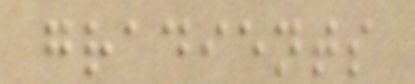gradients
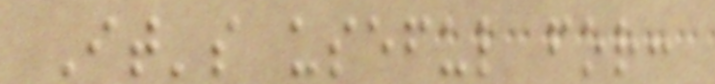It's useful for:
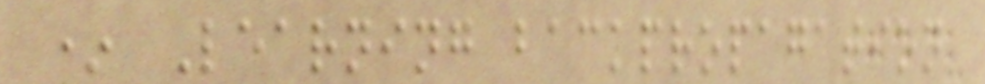* Learning backpropagation
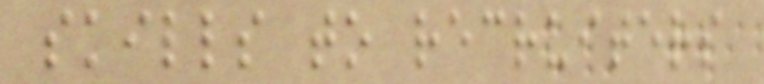skills to recruiters
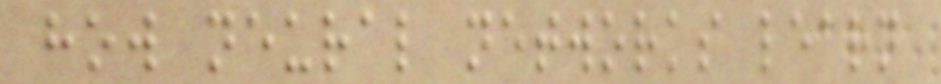how neural networks learn
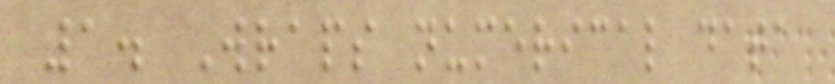1. Wraps numerical data
